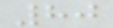80
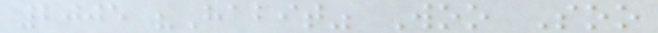2005 "Habit" Woo Soo
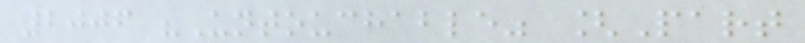2006 "Untouchable" [Part
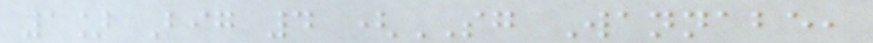1] Big 4 (SG Wannabe,
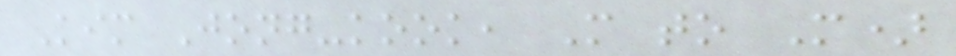Kim Jong-kook, M to M)
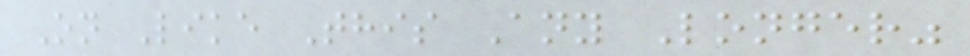On Like This Any Longer"
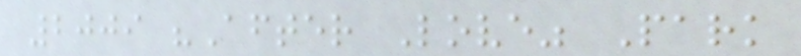2009 "After Love" Park
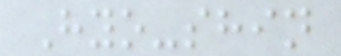Hyo-shin
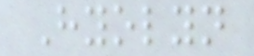Hyolyn
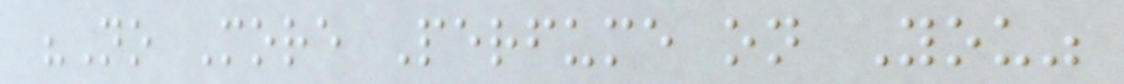"No More Perfume on You"
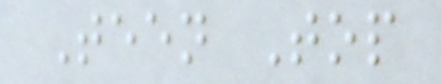Teen Top
